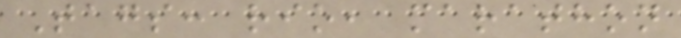Tags: rio, marathon
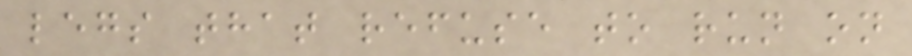legs that refuse to run on
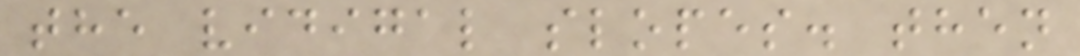the vidigal slopes. then
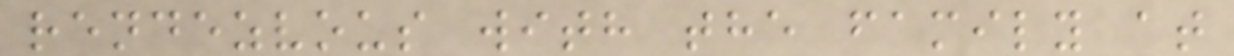rendezvous with the family at
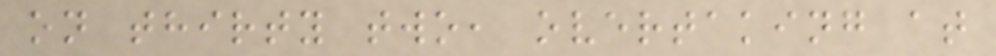on thirty two, overtaking at
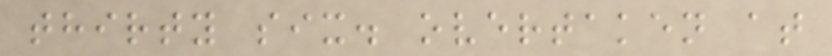thirty six. overtaken at
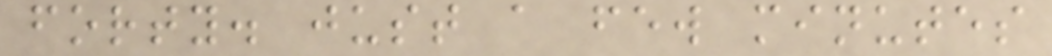forty. just a few minutes
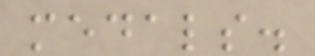medals.
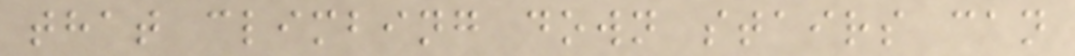that climbing down stairs can
